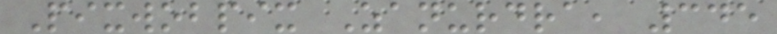Pixwobpix Zanurdra, 345
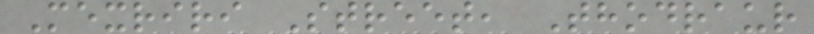Mexriri Street, Thodraur
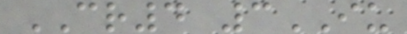CR4 3IU
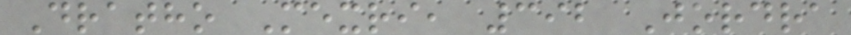Dratho Mexri, 392 Jordra
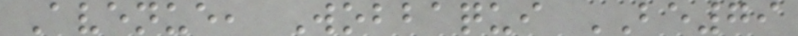Avenue, Wobbaqui BE79
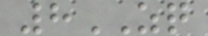8ZQ
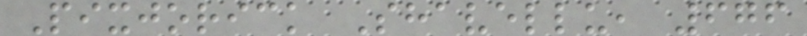Pixjorick Shavellu, 676
